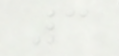3
